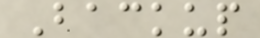Backup
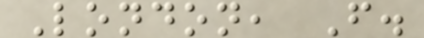London, F.
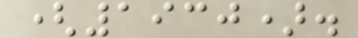(1930).
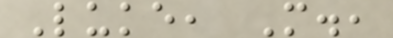Luke, M.,
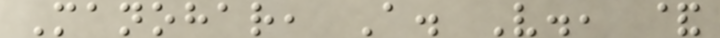Manohar, A. V., &
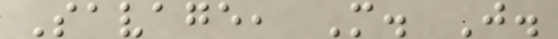Savage, M. J.
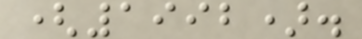(1992).
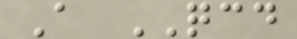A QCD
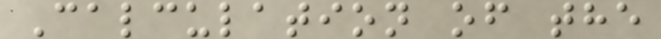Calculation of the
